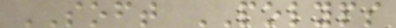SOFT POLYPS
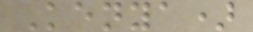Kenya)
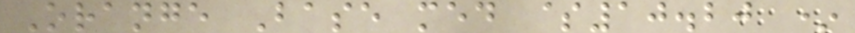Orange Base med $10.20 *
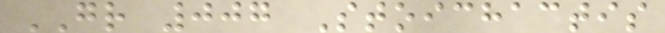GR 007 Stoichactis
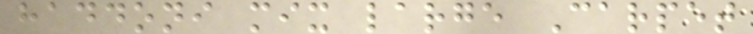haddoni mix large Carpet
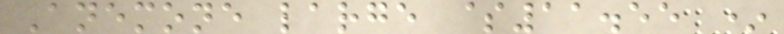Anemone large $11.55 *
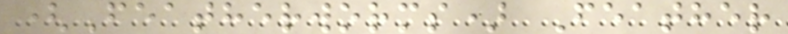(Featherworms) Feather
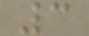3
